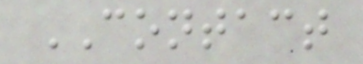CONTACT
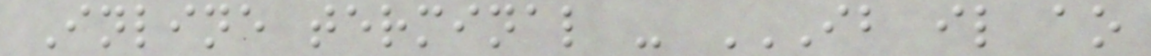Inline terminal - IB IL AO
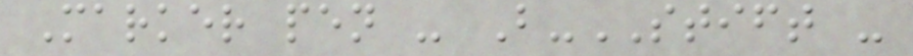Marker pen - B-STIFT -
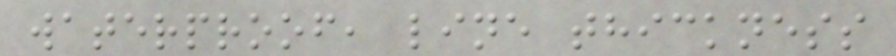waterproof, line thickness
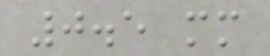0.5 mm
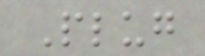Plug
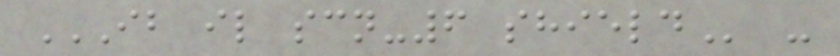IB IL SCN-6 SHIELD -
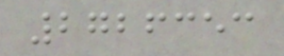2726353
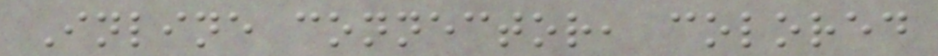Inline connector, colored
